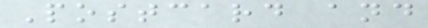Postcard and
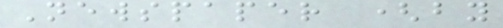Newspaper (by
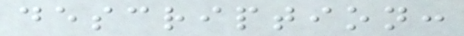description:
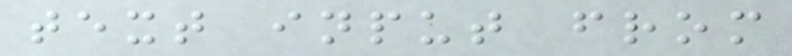text input from
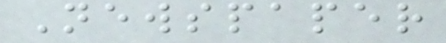Newspaper
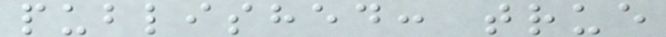published: true
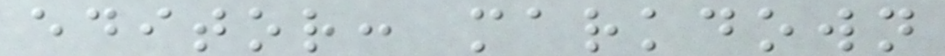editor: markdown
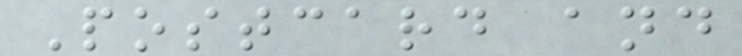Postcard and
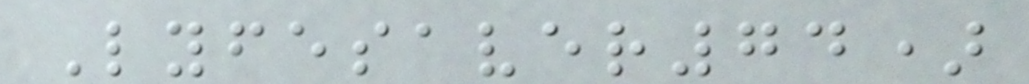Lyfesaver74)
